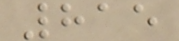815
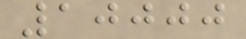10000
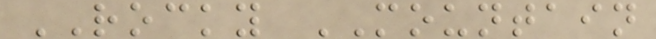ROCKY MOUNTAIN
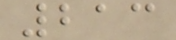213
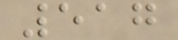517
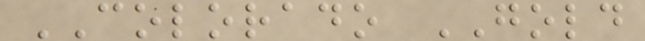COLORADO GOLD
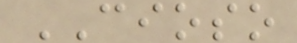CIOSO
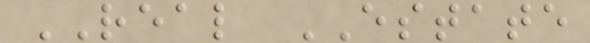REAL ESTATE
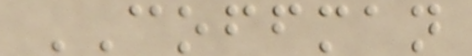COFFMAN
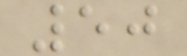50
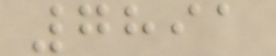7891
